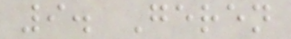9. Geren
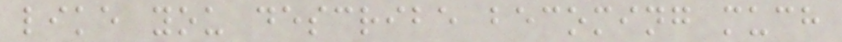like you describe becoming much
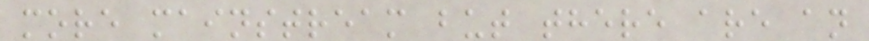more mainstream but there are an
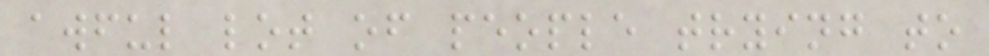awful lot of people trying to
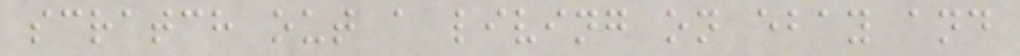scratch out a living on ebay and
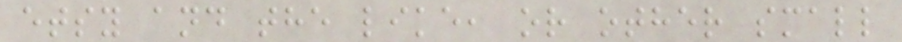etsy and the like, or other small
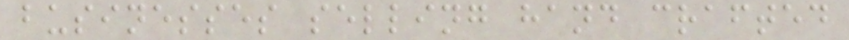businesses selling hand crafted
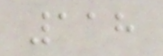118
